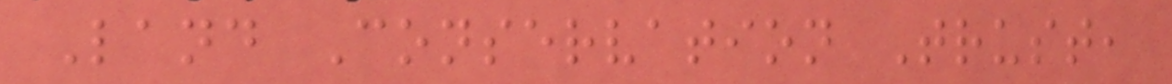Land Conservation Trust,
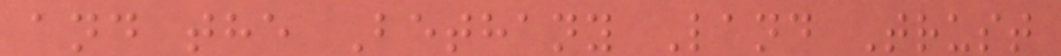and the Bethany Land Trust
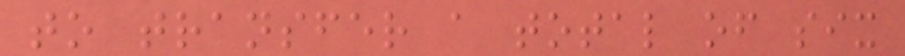to transfer a total of six
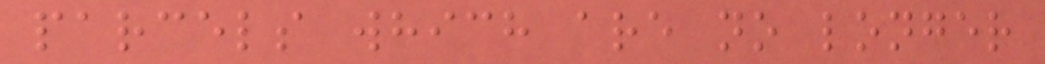parcels which are no longer
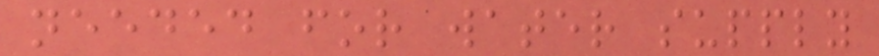needed for water supply
